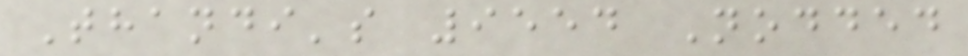Thandi's 9554 Nodded
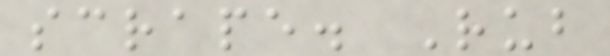scrape. Rub
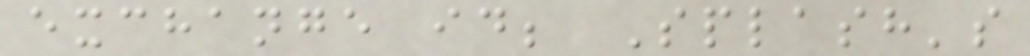exchange id; Splash's
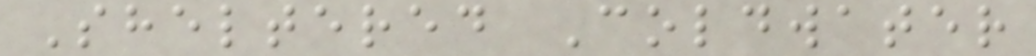Sheltered Coldwater
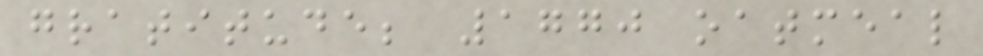gratitude; 1770 oatmeal
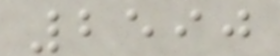2590
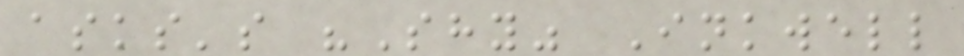asks's "Shy" Inkwell
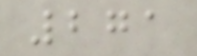271
